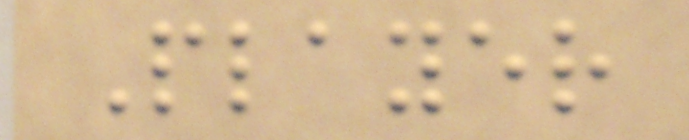Player
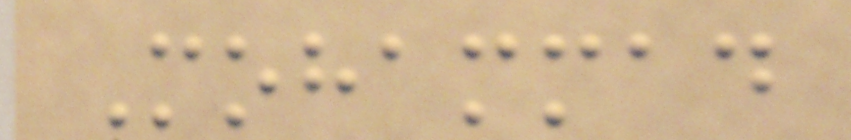Mohammad
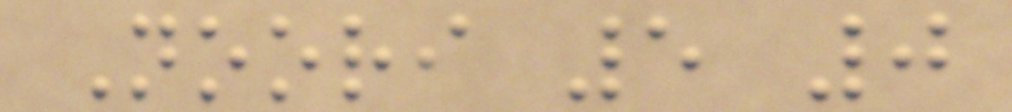Noori 5 0
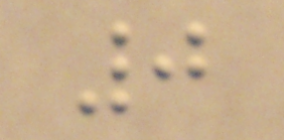0
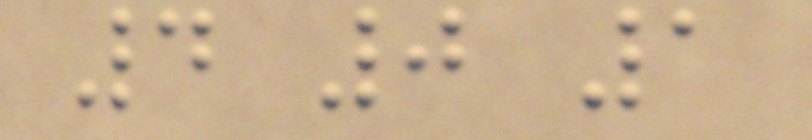4 0 1
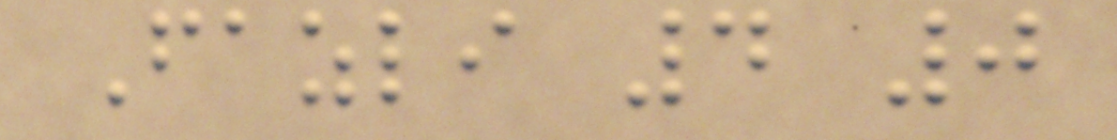Fazli 4 0
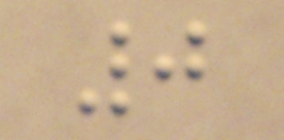0
